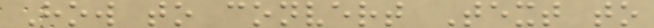How to convert Text to
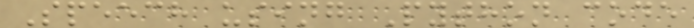Speech using Python code
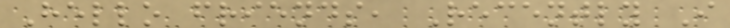Hello friends, Recently I
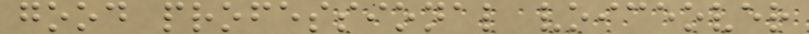good professional voiceover
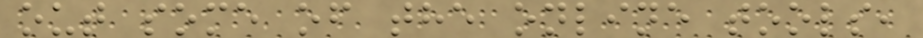out some of the online tools,
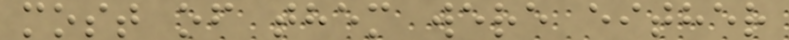most of them were either
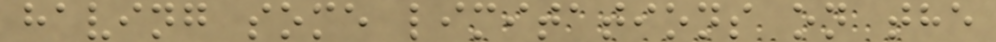having some limitations on the
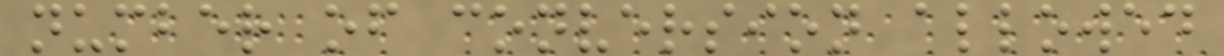number of conversion allowed
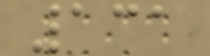131
